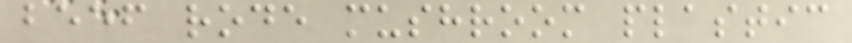beef rode mushroom plastic
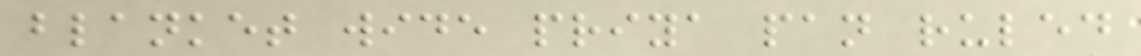blanket wide priya pan ruled
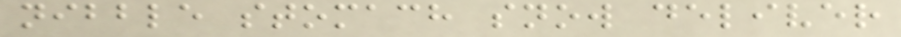nibble stomach snow deliver
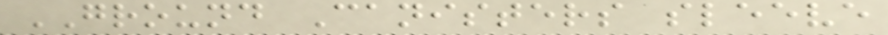GROUND Canisters sleeve
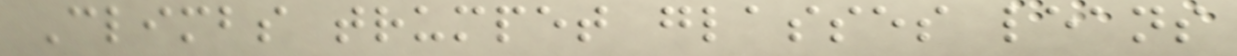Climbs trumpet glasses leans
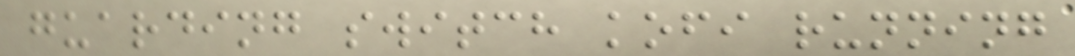guarding switch kofi running
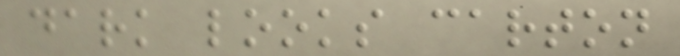dark looks carton
